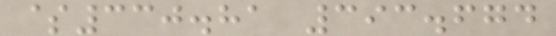$330.81 393.674
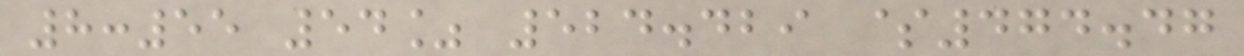8:55 54% 524.429 $474.47
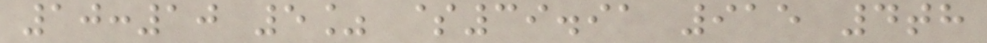10:10 5% $39.91 915 4th
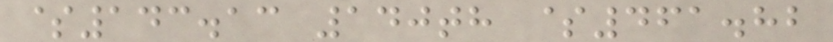$143.13 140th $461.82
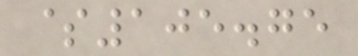$105.75
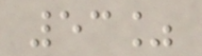53%
